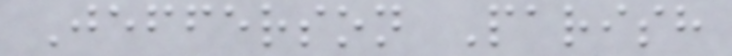Jefferson Parish
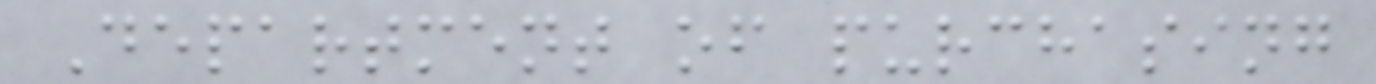Department of purchasing
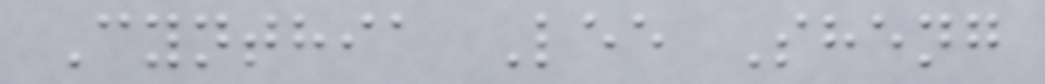Cynthia Lee Sheng
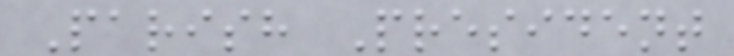Parish President
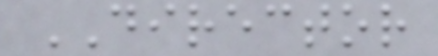DIRECTOR
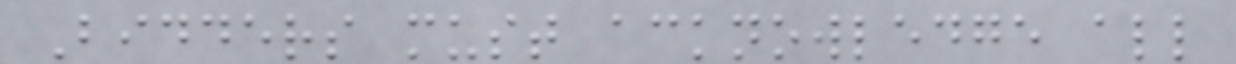Bidders must acknowledge all
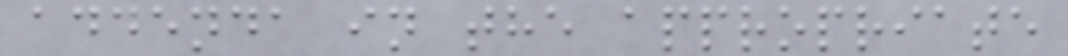addenda in the appropriate
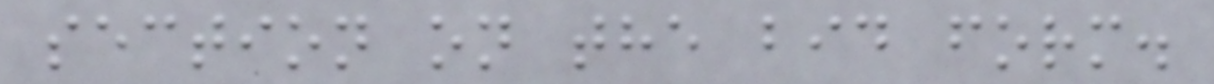section on the bid form.
